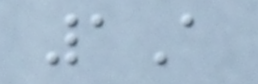1A
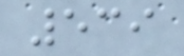539
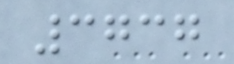3737
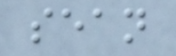sean
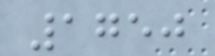1750
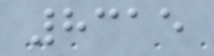8315
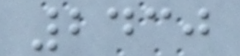2430
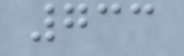733
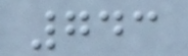743
